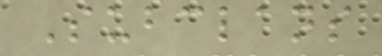Subclans
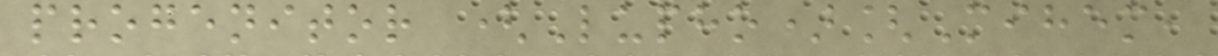progenitor (Lupho)[Mihem,
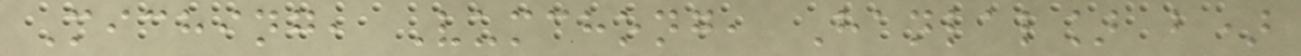Miching, Vumchong, Hanlal] b)
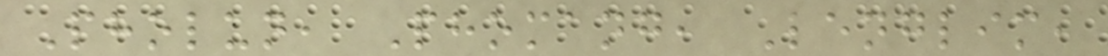Pholun, Phomang, Lenglim,
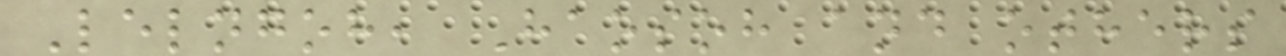Lelngoh, Haosoh and others
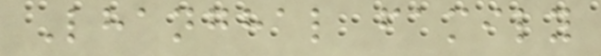Lhanghal family
